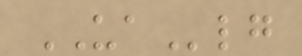UAlg
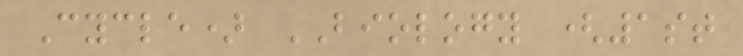Cycle) BIOLOGY (1st
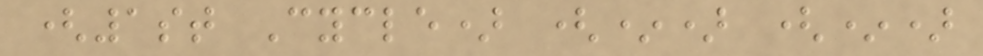(1st Cycle) (*) (*)
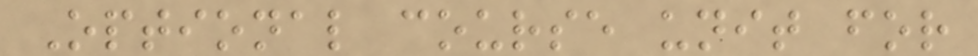Optional course unit for
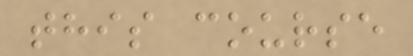this course
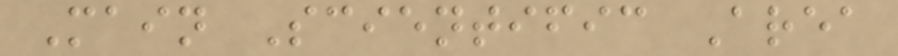Main Scientific Area
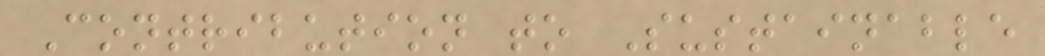Contribution to Sustainable
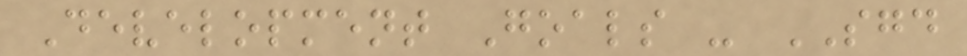Development Goals - SGD
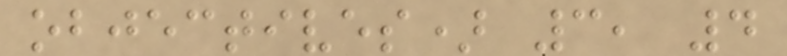objectives) 3, 4
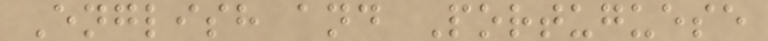English and Portuguese
